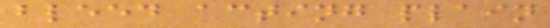bleed acting plain
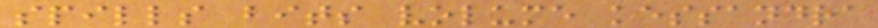spills bits volume kessandra
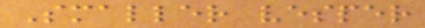Smaller vesper
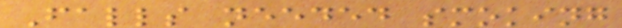Falls needed smoking
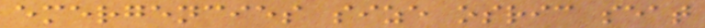emergencies size osric seat
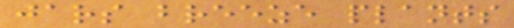jars breeze plants
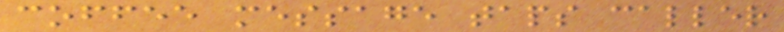coffee message taps caller
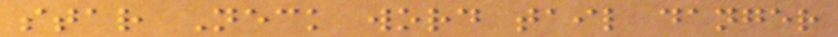star Neck word tail danger
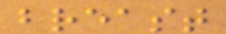breast
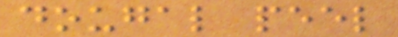dougal peel
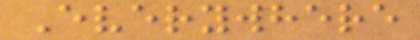Everywhere
